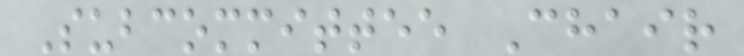Subcommittee Chair
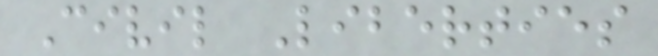Civil Liberties
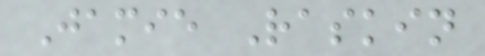Jamie Raskin
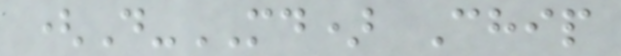(D-MD) Chip
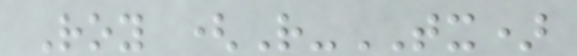Roy (R-TX)
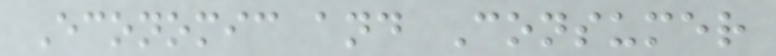Economic and Consumer
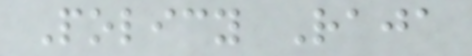Policy Raja
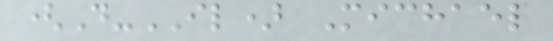(D-IL) Michael
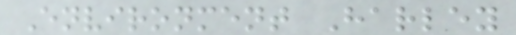Environment Harley
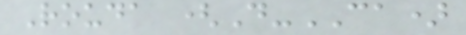Rouda (D-CA)
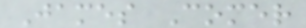James Comer
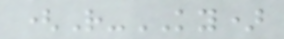(R-KY)
